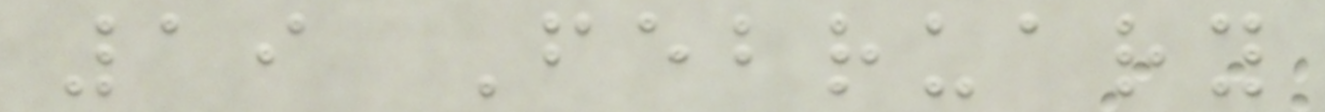19 February
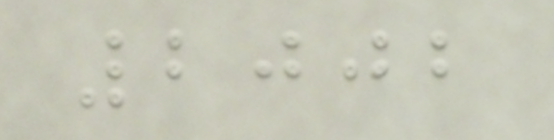2002
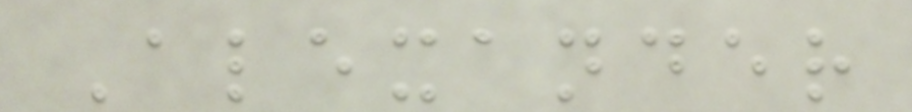Alexander
